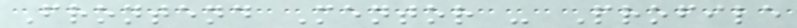Frontend Mentor - Profile
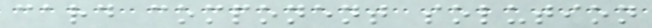card component solution
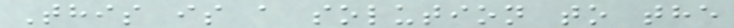This is a solution to the
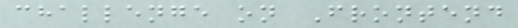challenge on Frontend
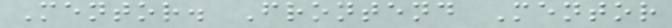Mentor. Frontend Mentor
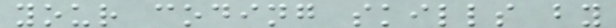your coding skills by
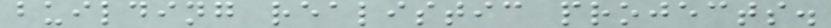building realistic projects.
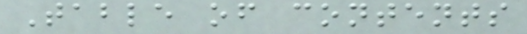Table of contents
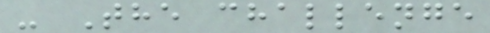- The challenge
